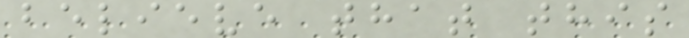believe that this
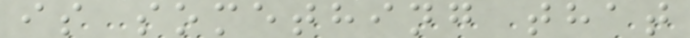is something that
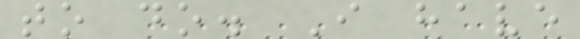to do. I have
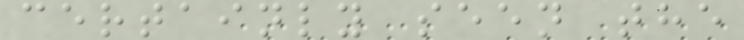certainly seen the
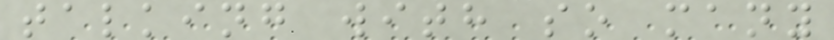talking with so many
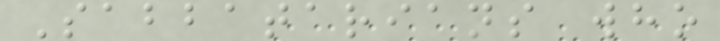Sabbatarians who
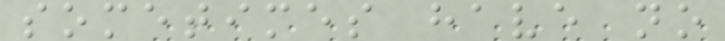sometimes have no
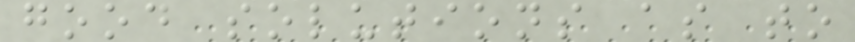good solutions as to
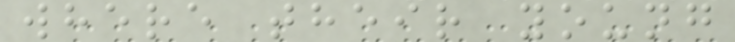where their young
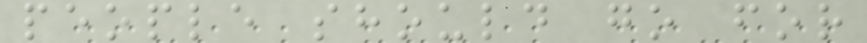people should go for
